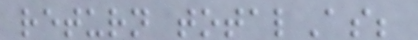return totalAs;
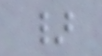}
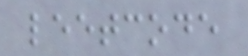leetcode
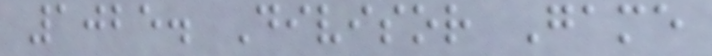1025. Divisor Game
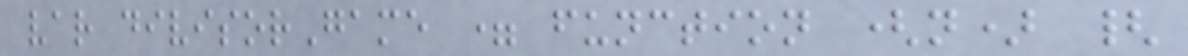var divisorGame = function (n) {
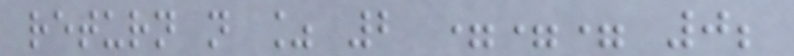return n % 2 === 0;
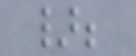};
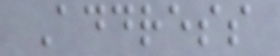Address
